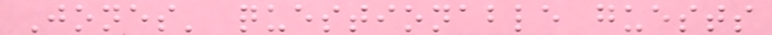Jones' questionable guests
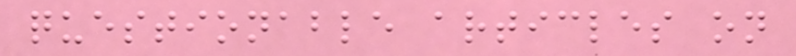questionable articles on
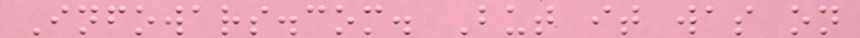Infowars.com. But it was on
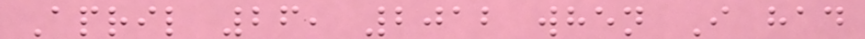April 26, 2012 when I had
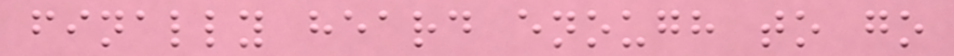finally heard enough to go
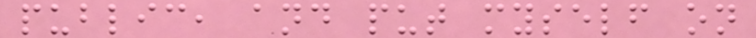public, and put myself on
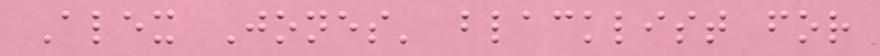Alex Jones' blacklist for
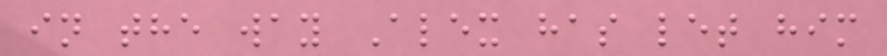in the way Alex has let him
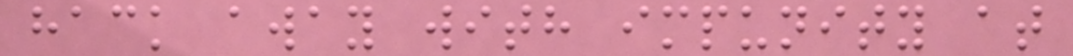hack away with impunity at
